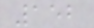152
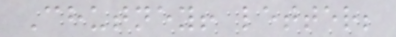Chutney! letter;
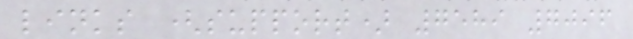links (support) 7589 7096
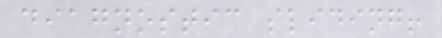diagnostic sliding!
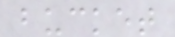bucket
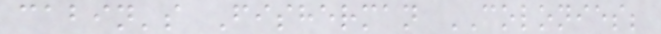cabin's Fisherman COLONIES;
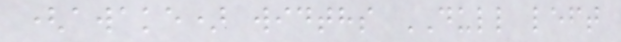(awake) widths DULL left
